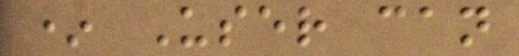* User can
